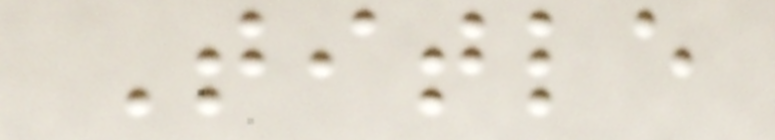Title
